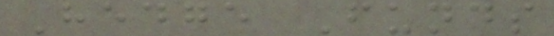Hedge Funds
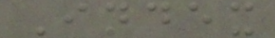Index
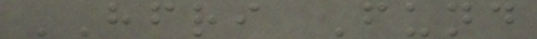HFRI Fund
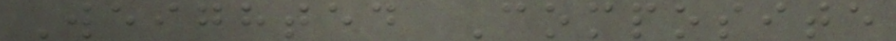Weighted Composite
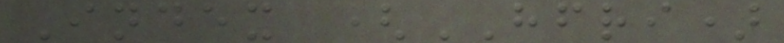Index (HFRI)
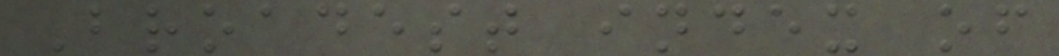Broadest index of
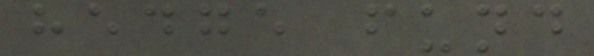hedge fund
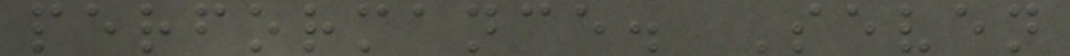performance. Seven
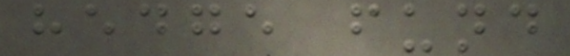hedge fund
